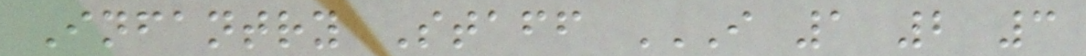Infantry Staff I 1 2 3
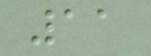11
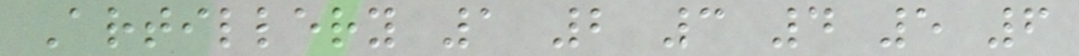Artillery 1 2 3 4 5 6
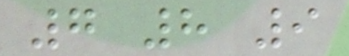7 8 9
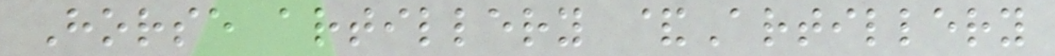Horse artillery &Artillery
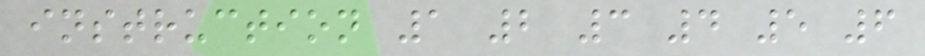instruction 1 2 3 4 5 6
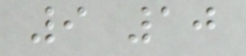9 10
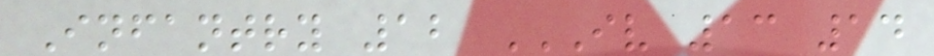Infantry 12 IV 13 14
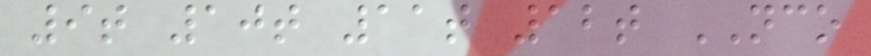9t 10t 11t 12t NCO
